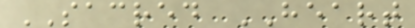SACRED HEART
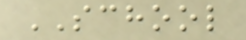SCHOOL
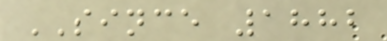SINCE 1882
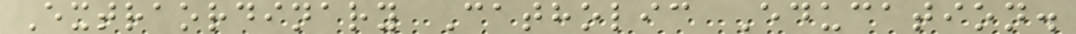Extraordinary Catholic Education.
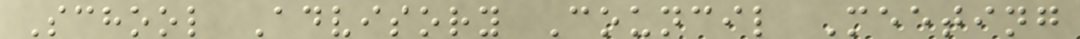School Advisory Council Meeting
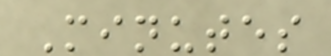Minutes
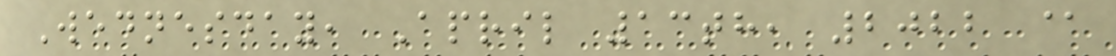Wednesday, April 13th, 2022 @
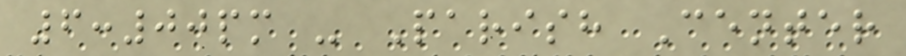6:00pm - Parish Center
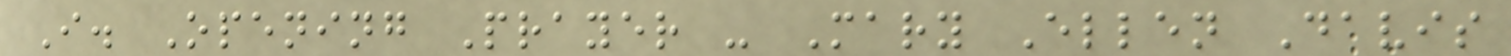I. Opening Prayer - Mary Ellen Davis
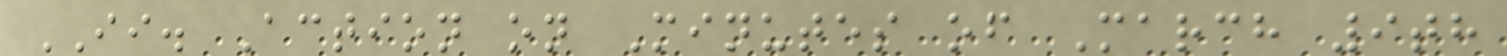II. Action on Minutes of March 9th
